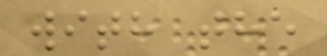with the
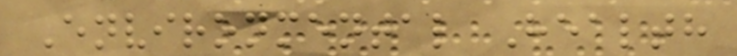Environmental Health
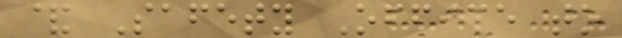& Safety Office to
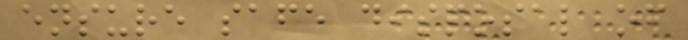ensure safe disposal of
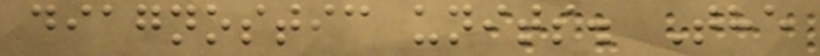diagnostic units. The
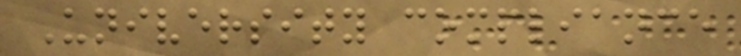University compliance
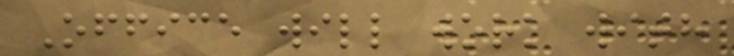Office will work with
